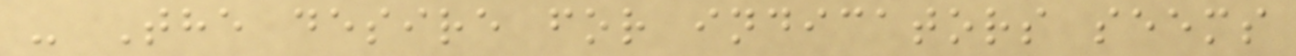- The desire for indicators seems
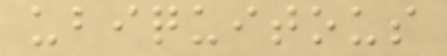ubiquitous
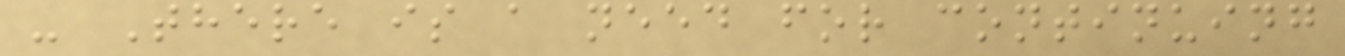- There is a need for continuing
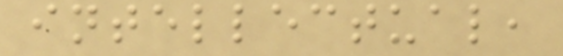intellectual,
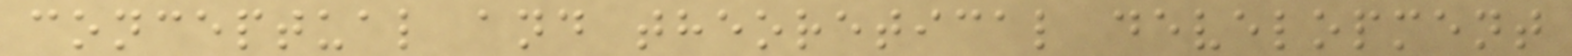conceptual and theoretical development
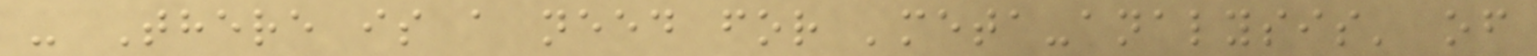- There is a need for 'meta-analysis' of
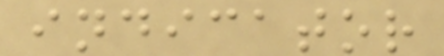indicator
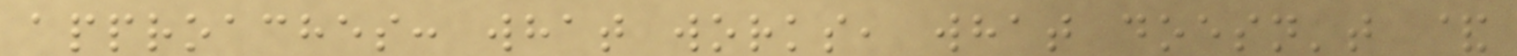approaches: what works, what doesn't &
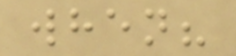when?
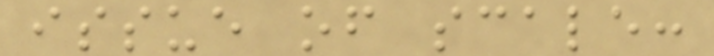issue of scale:
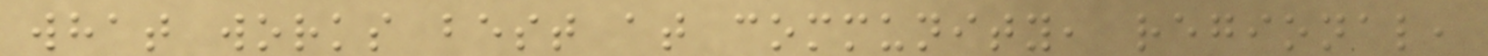what works best at community, regional,
